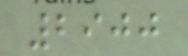2900
